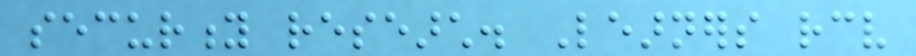security research. Learners receive
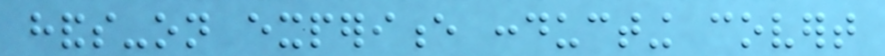hands-on experience conducting covert
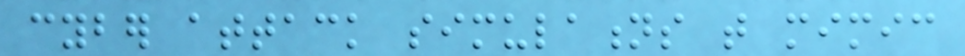cyber attack simulations that mimic
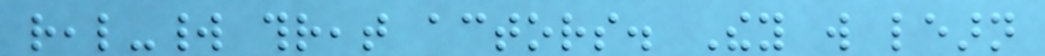real-world threat actors. They will learn
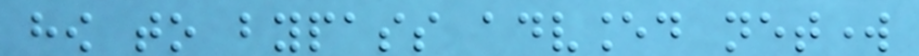how to bypass advanced network
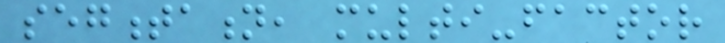segmentation, multi-factor
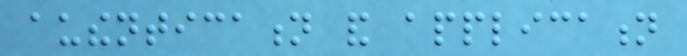authentication and application
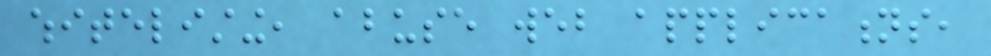whitelisting, abuse web applications,
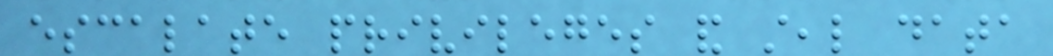escalate privileges and steal data
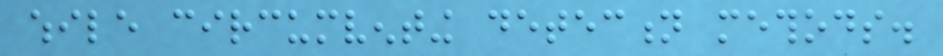while circumventing detection methods.
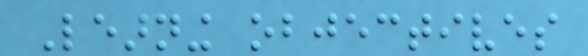Learning objectives
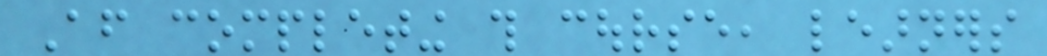After completing this course, learners
